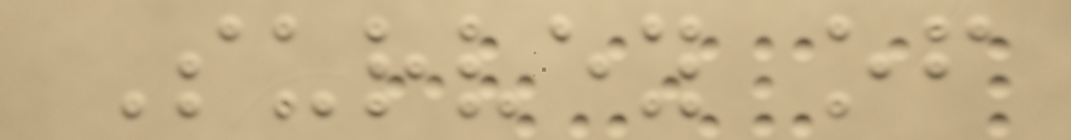Survey of
